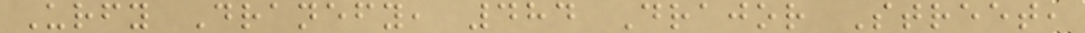Urfy Dranefy, 484 Drajor Street,
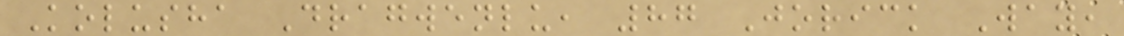Kolusha Dragwenlu, 87 Jorick Way,
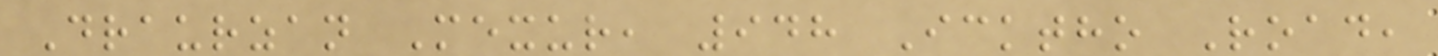Draurzan Mexur, 948 Icktho Road,
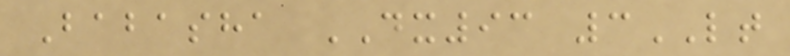Babasha DX93 3LT
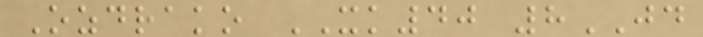Ozdrako XK40 8JD
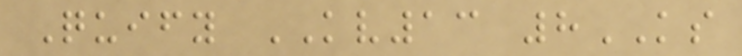Quify KV13 8KS
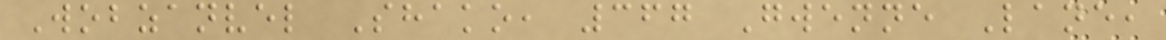Wobzanvel Shako, 367 Gwenne Lane,
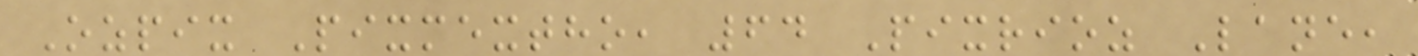Ozpix Pixmextho, 64 Pixrioz Lane,
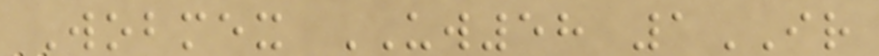Wobmex UW58 1IR
